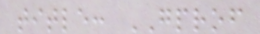title: GPROF
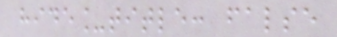hide_title: false
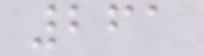261
